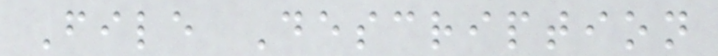File Description
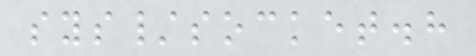sys/socket.h
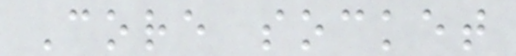Core socket
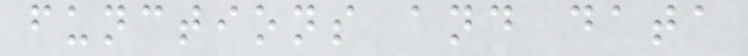functions and data
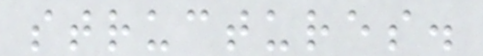structures.
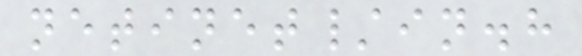netinet/in.h
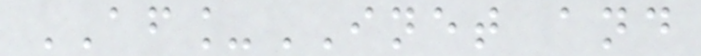AF_INET and
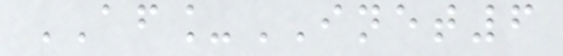AF_INET6
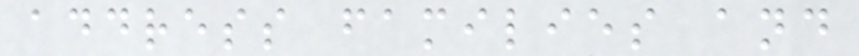address families and
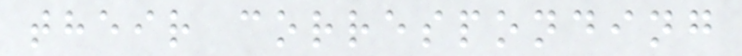their corresponding
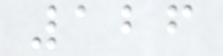126
